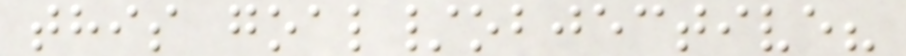this goal/objective?
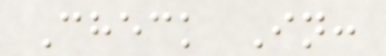Check In:
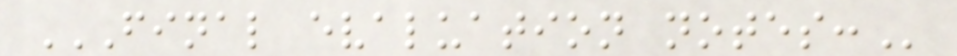FINAL EVALUATION NOTES:
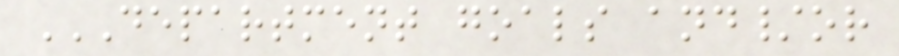DEPARTMENT GOALS AND/OR
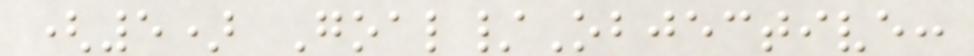(5) Goal/Objective:
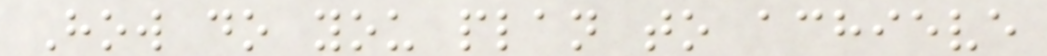How do you plan to achieve
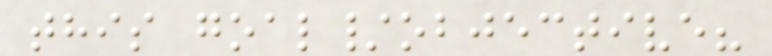this goal/objective?
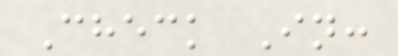Check In:
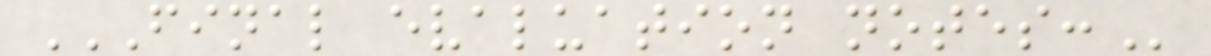FINAL EVALUATION NOTES:
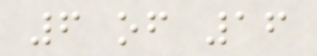6 of 16
